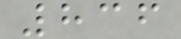836
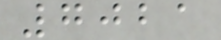7021
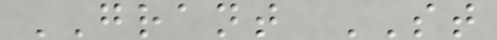GRANT ST
